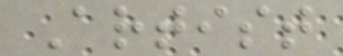Artist
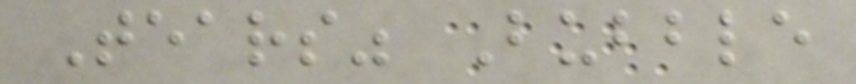Tears" Bubble
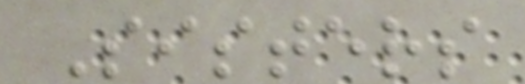Sisters
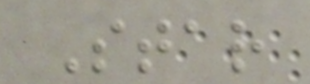Star
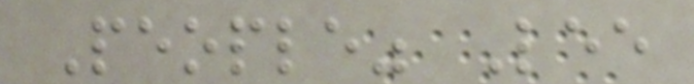People" Lee
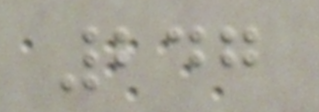247
